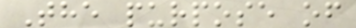The purpose of
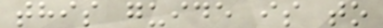this guide is to
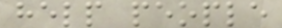help people
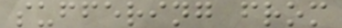suffering from
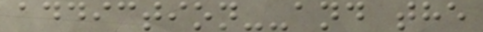addiction--and the
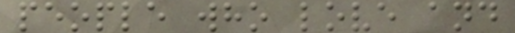people who love and
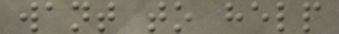want to help
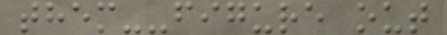them--figure out
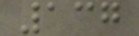137
